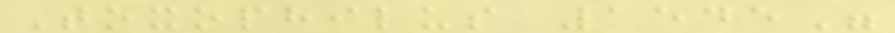Toxophilus 1545"
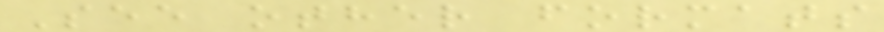See other formats
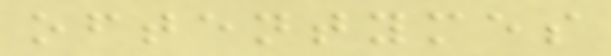oftentymes
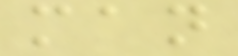man
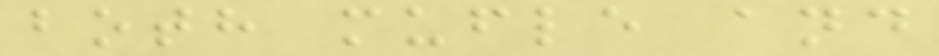both mufle and
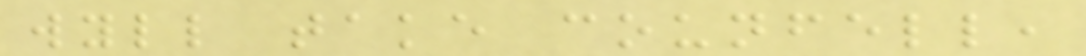wyll take counfell,
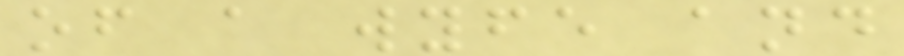of a wyfe and
